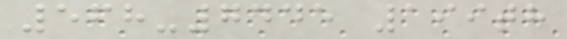568-7445 199th
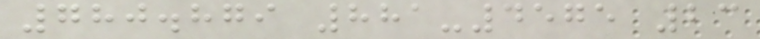780.879 881-4575 23
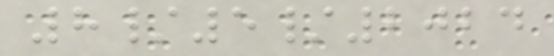8/5/2024
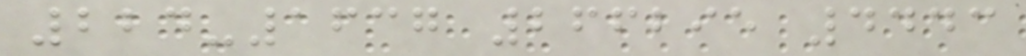224-1637 266295 4443
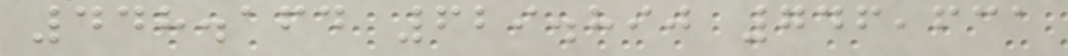448.164 629.890 746,631
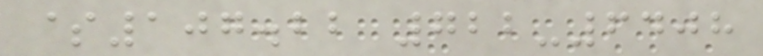$107.22 722-6408
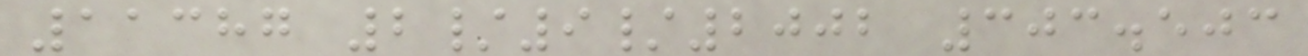11387 2/9/2002 303.503
